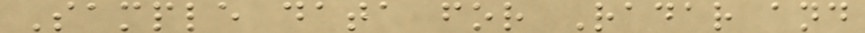Sample data for Radar and
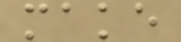make
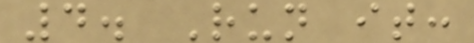4. Run it:
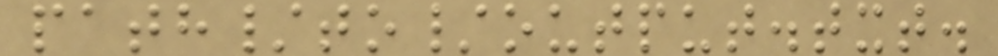path/to/output.txt.
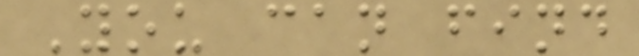You can find
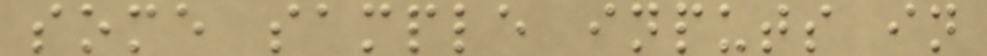some sample inputs in
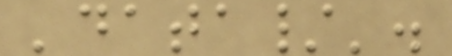'data/'.
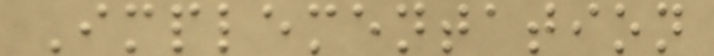Implementation
